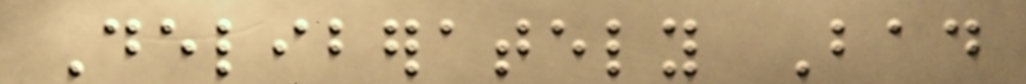Deliberately Bad
